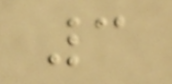3
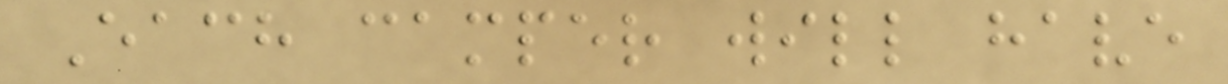Each camper will have
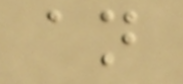an
